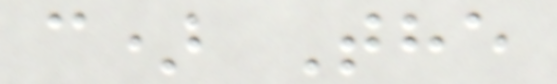c) The
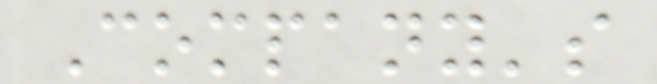Company's
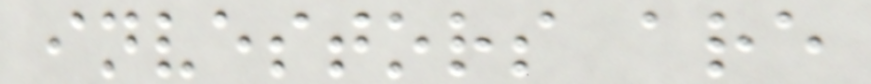investors are
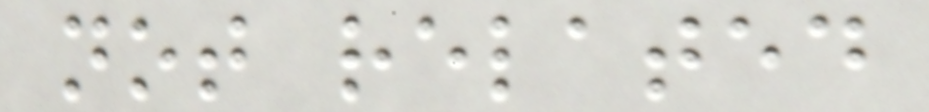not related
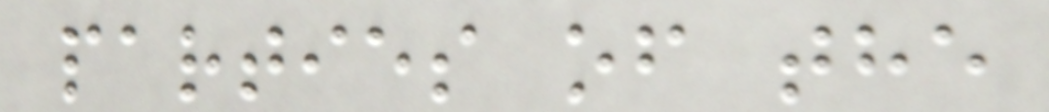parties of the
